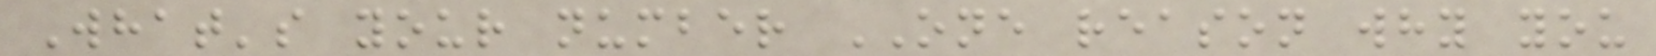What's your number ONE reason why you
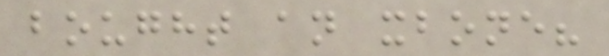bought an xbone?
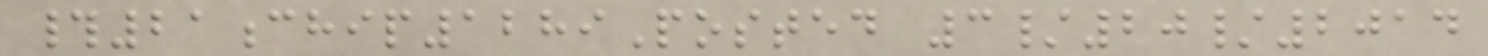#21chip1289Posted 3/20/2014
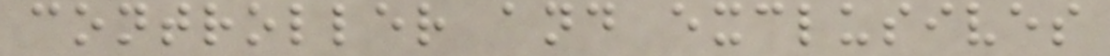controller and exclusives
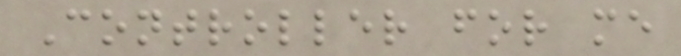Controller for me
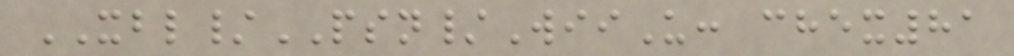XBL/PSN/WiiU: chex81
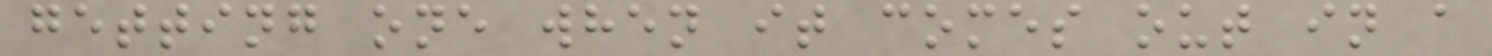getting one when it comes out in a
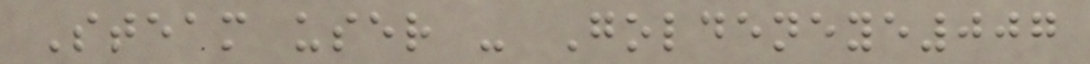Steam user - Goldeneye007
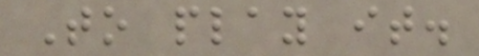To play it.
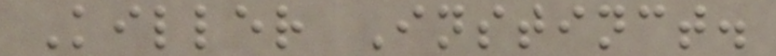Killer Instinct.
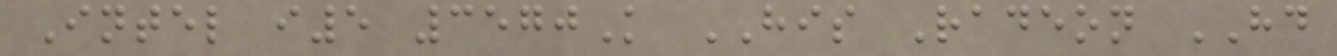Intel i5 3570K HIS Radeon HD
